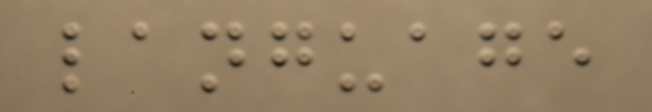language
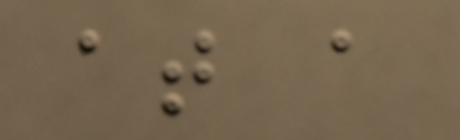at a
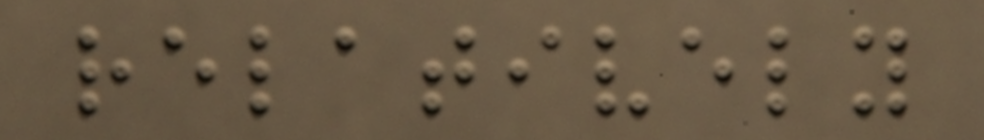relatively
